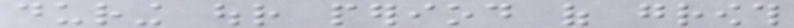during our period of growth
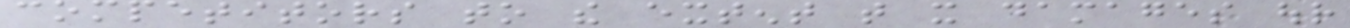competitors to the extent that it damages our
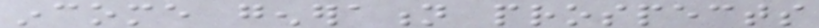income generation prospects
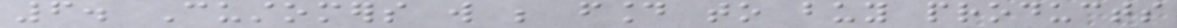6. Customers will be found to buy products
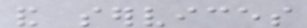and services
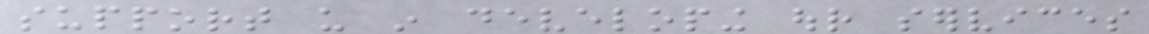support us in developing our services
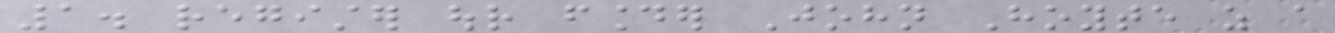1. register our founder John Hoyte as a
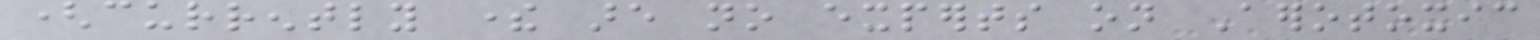(currently there are no experts on Aerotoxic
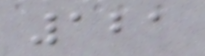121
